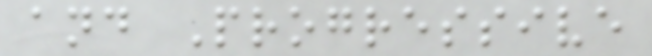and Progressive
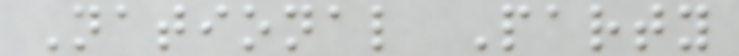National Party
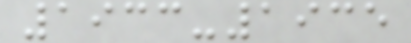1933-1935
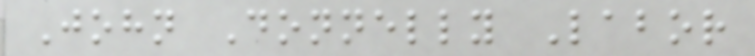John Donnelly Labor
